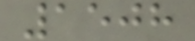1508
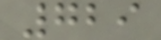729
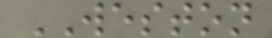WESTON
